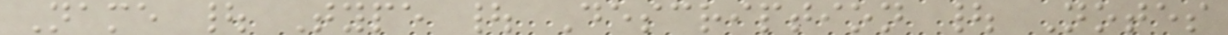Name | Type | Description | Notes
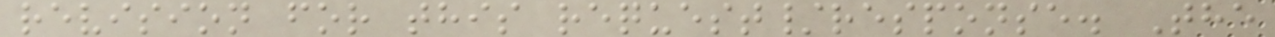revision for this request/response. The
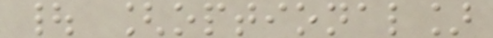| [optional]
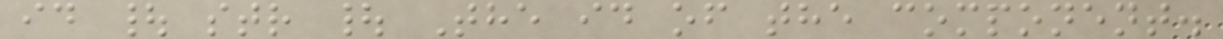id | str | The id of the component.
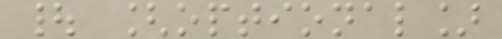| [optional]
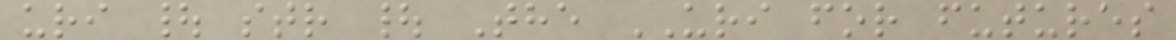uri | str | The URI for futures
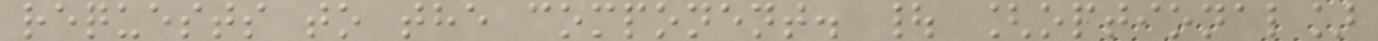requests to the component. | [optional]
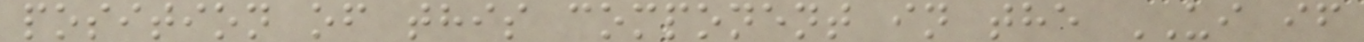position of this component in the UI if
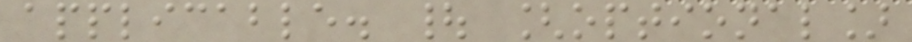applicable. | [optional]
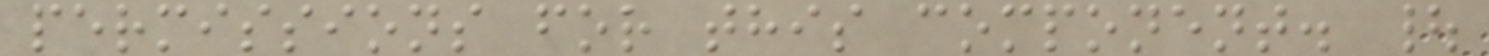permissions for this component. |
